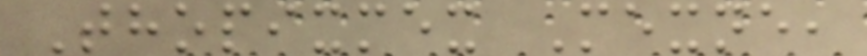Thopixmex Mexne,
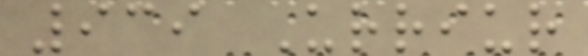939 Urriur
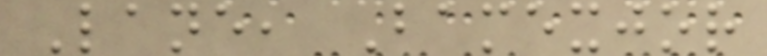Lane, Bamexjor
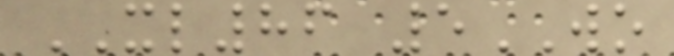XL86 5WO
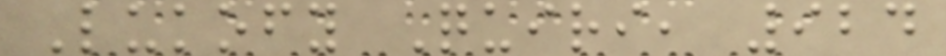Lukofy Quiri, 924
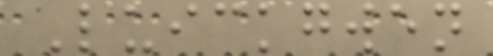Luickgwen
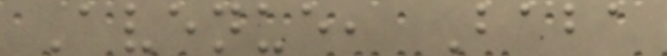Avenue, Baba
